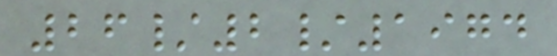26/2/1974
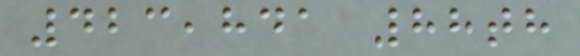423,841 88th
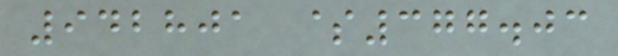942801 $377.03
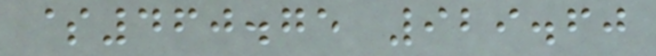$460.75 929.60
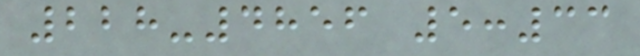228-4856 5:33
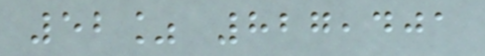52% 827,401
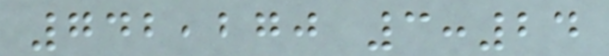742,270 3:24
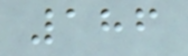186
